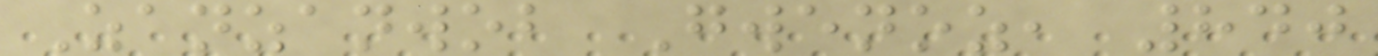Zanzanwob Gwenoz, 840
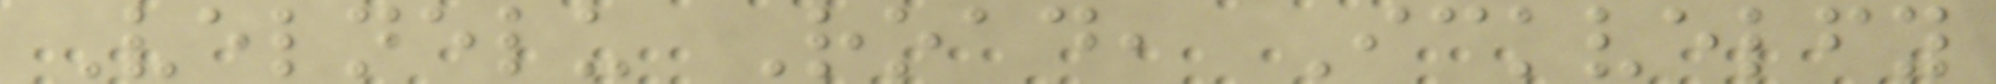Velnelu Road, Ickvelfy
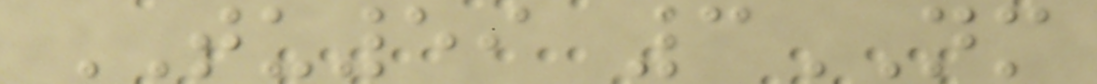TU59 3NM
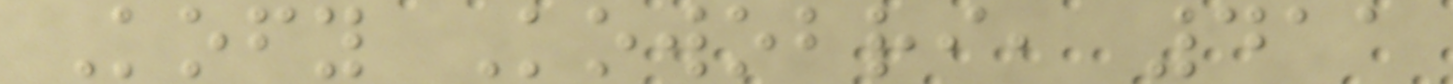Kofy Kowobri, 411
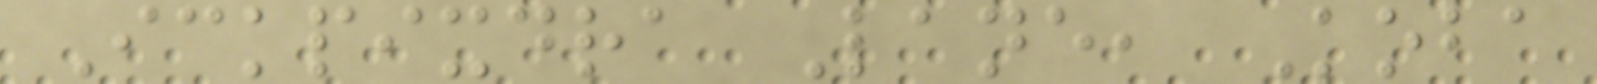Ickpixdra Lane, Koba
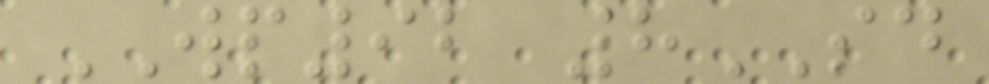WP92 8SD
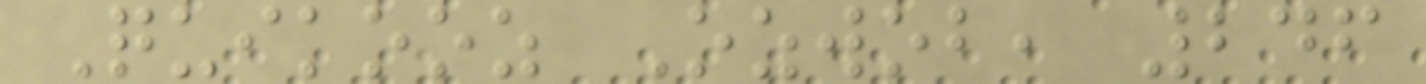Quikooz Ozwob, 246
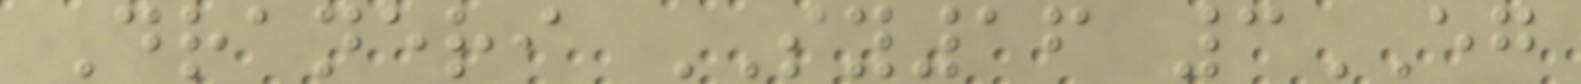Draneri SY16 3EG
